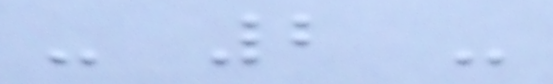- 2 -
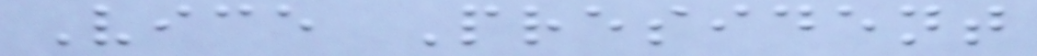Vice President
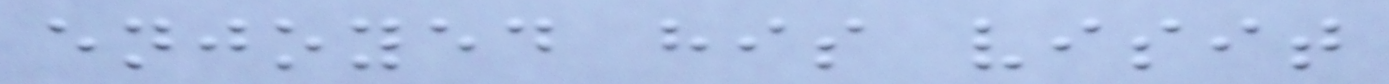enjoyed his visit
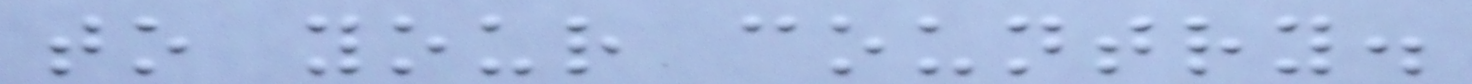to your country.
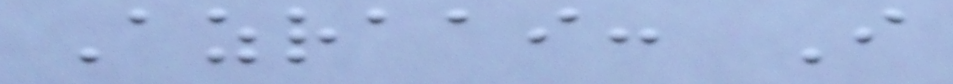Azraai: I
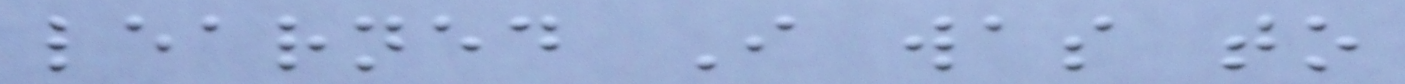learned I was to
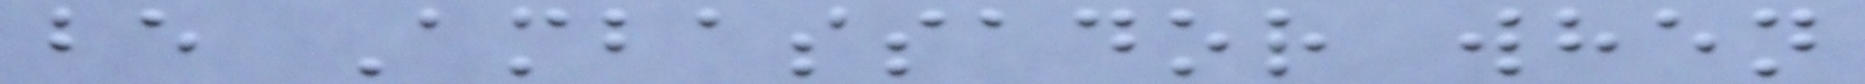be Ambassador when
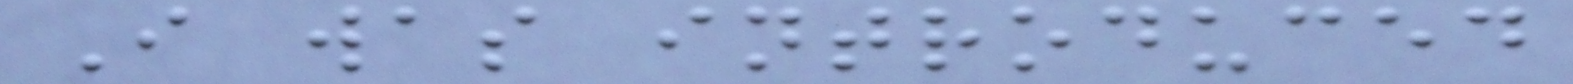I was introduced
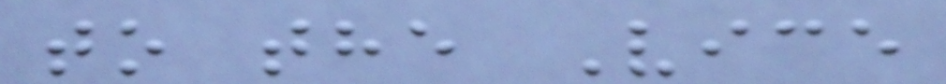to the Vice
